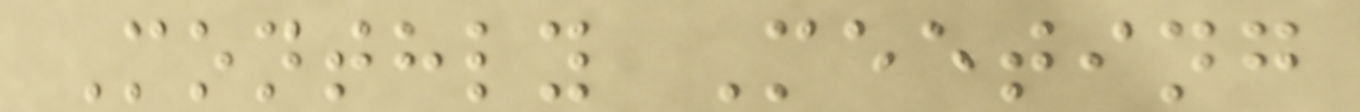Monthly Meeting
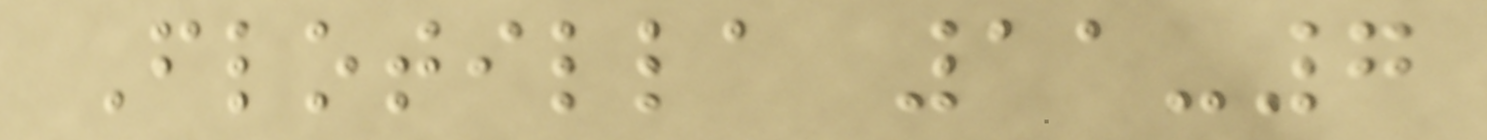Flotilla 11-7
